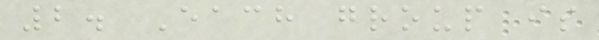2. Each group is
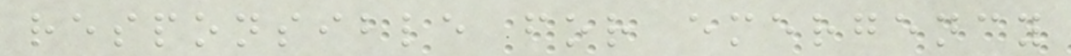responsible for emergency
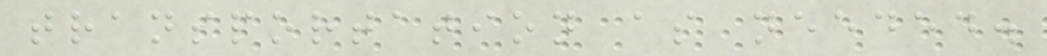transportation as needed.
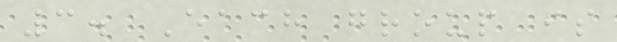3. Each group is
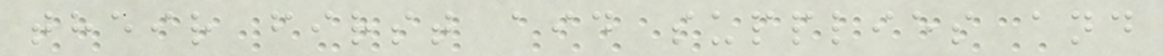their first aid supplies and
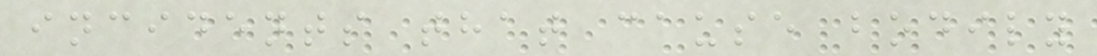incidents that cause bodily
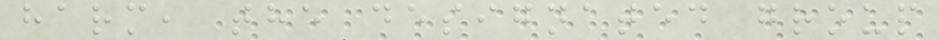harm, the designated group
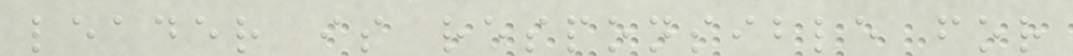leader is responsible for
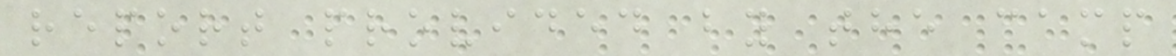report provided by the camp
